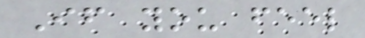If you feel
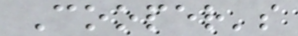Cooper's
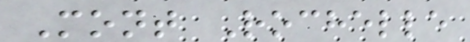Mont Rochelle
